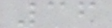36
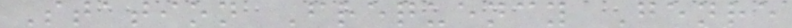Station Frequency Genre
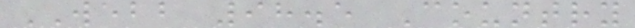WEBB 98.5 Country
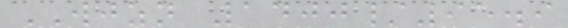WJZN 1400/95.9
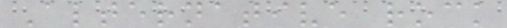Alternative rock
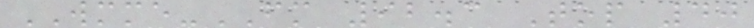WMME-FM 92.3 Top 40
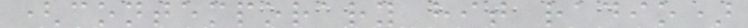(contemporary hit radio)
